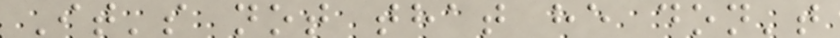It's not that he don't
